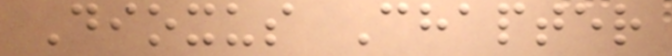Dioxus Chapter
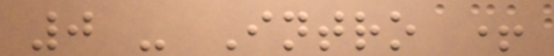0 - Intro +
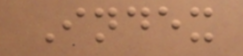Index
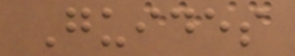Guides
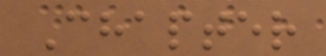Chapter
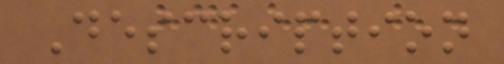Description
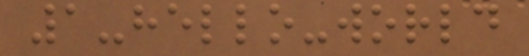1-hello-world
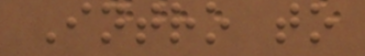Intro to
